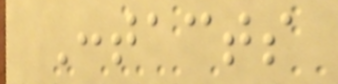Contacts
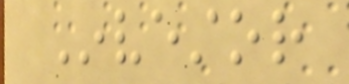Investor
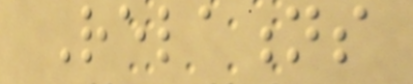Relations
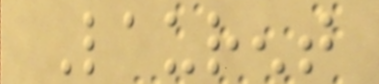Laurent
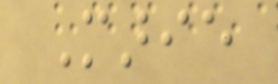Marie
